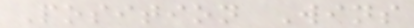Position Wins
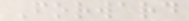Forward
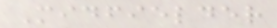Midfielder
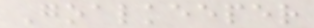Goalkeeper
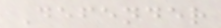Defender
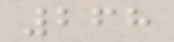268
